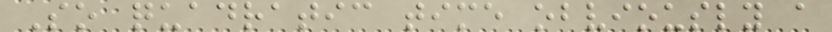So quadratic time obviously a
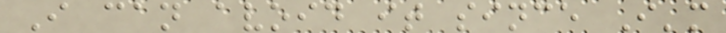I can avoid it since I'm
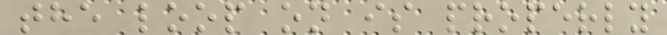the loop on is properly
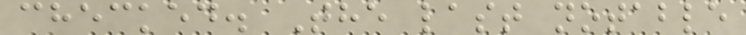checked. The last notable
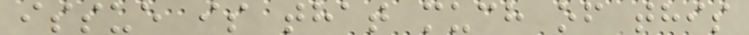issue is that much of this
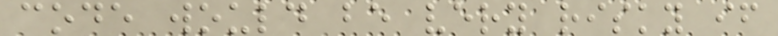code would be very risky if
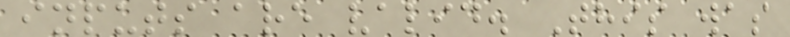inputs are valid. This was
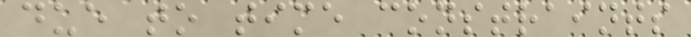due to time constraints
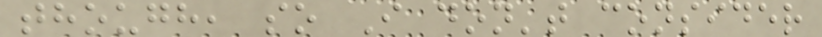though, so I don't consider
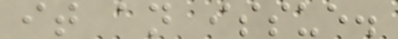it an issue.
